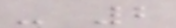- 2
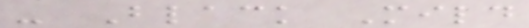- Black Mild
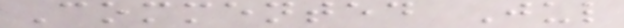Commented Jul
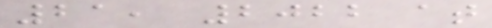21, 2022 at
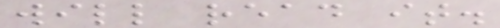will read it.
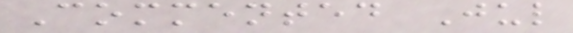Commented Jul
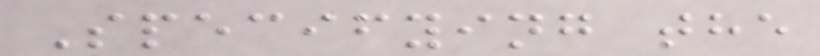Specifying the
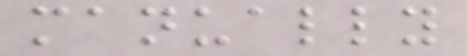manually
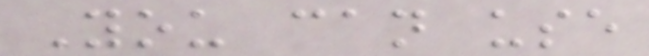You can use
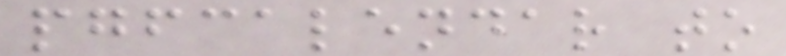pgfcalendar to
